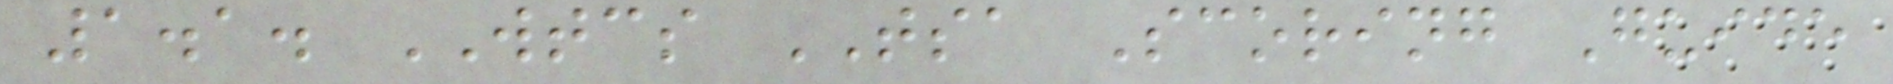1.1. WTCS TSA Scoring Guide
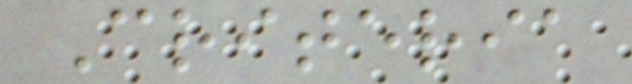Criteria
